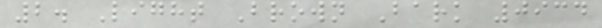2. Light Brown Bark 0934
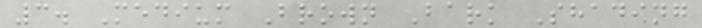3. Medium Brown Bark Shading
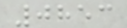0853
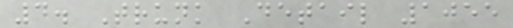4. Trunk Detail 1055
